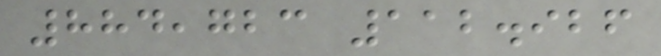884,723 112.926
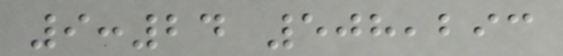9:24 508,293
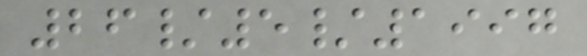26/5/1997
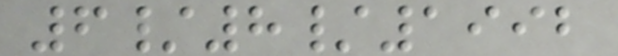6/8/1992
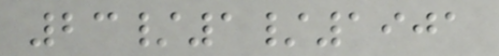23/1/1901
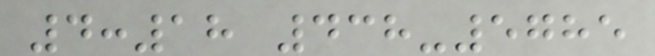4:18 438-5785
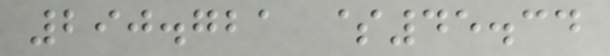290.721 $45.34
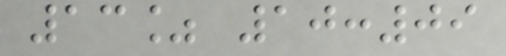13% 10:09
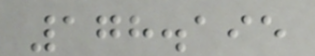178.195
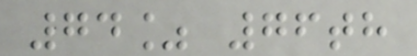74% 76th
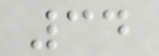34
